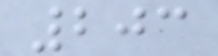203
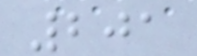201
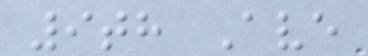9th Ave
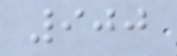900
